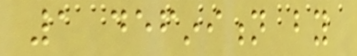1 definition by
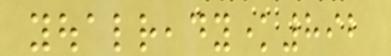youalreadyknow892
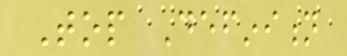Top Definition
